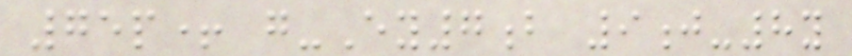75p+ g-Ey7b 9j-8y
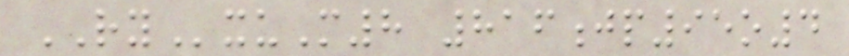RYxuM8 816jp95o4
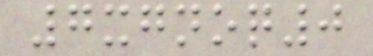7xgnoq0
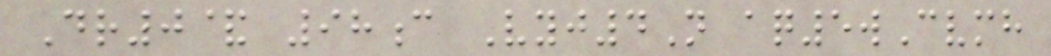Dr0& 98c Vyj4N aq5wCvmh
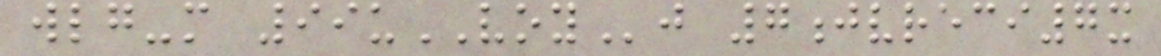wlg-m 99uVOYj 7jvreci7x
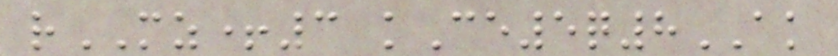rMZ+3 kCe5q8AK
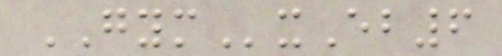GYMxEb6
